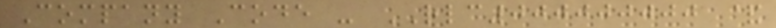Company Code - RLC000000000 &
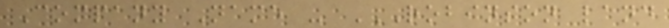Company Name - ROBINSON LAND
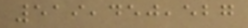519,450,527
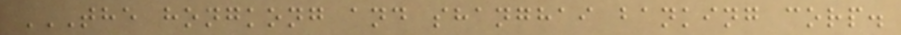THE HONGKONG AND SHANGHAI BANKING CORP.
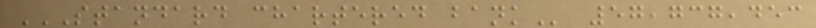STANDARD CHARTERED BANK 57,737,453
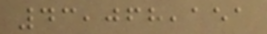43,068,151
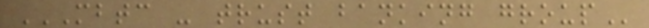MBTC - TRUST BANKING GROUP
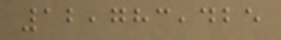12,783,425
